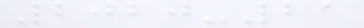2020-21
